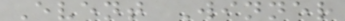Event Winner
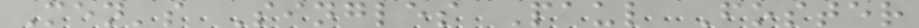Men's Singles Paul Foster
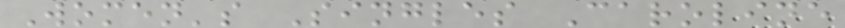Women's Singles Caroline
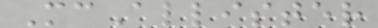McAllister
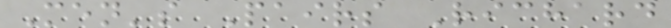Men's Pairs Richard
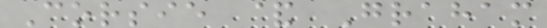Corsie & Graham
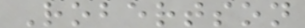Robertson
